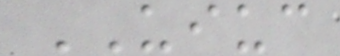UIUC
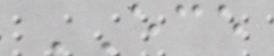ECE
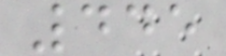445
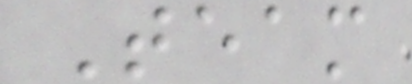Team
